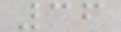36
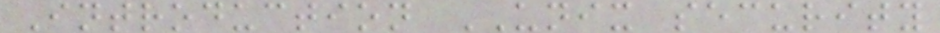Introduction UNIX security
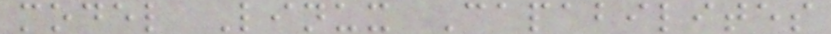model Linux Capabilites
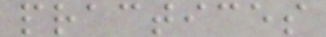practices
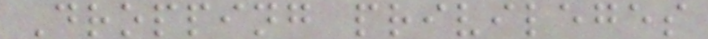Dropping privileges
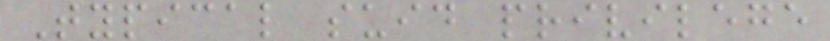Typical suid privilege
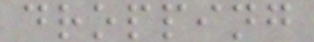dropping
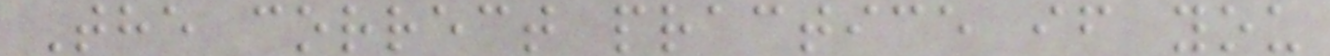The correct practice if you
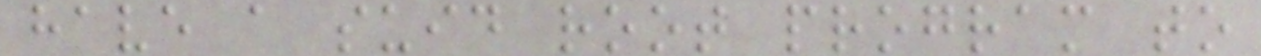have a suid root program to
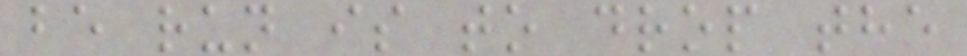be run is to drop the
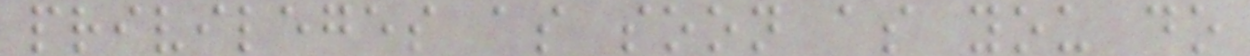privileges as soon as you do
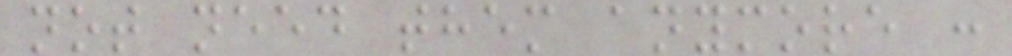not need them anymore :
